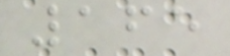165
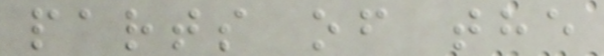parts of the
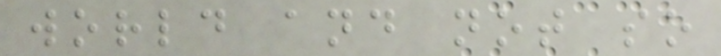world and not so
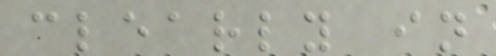clearly in
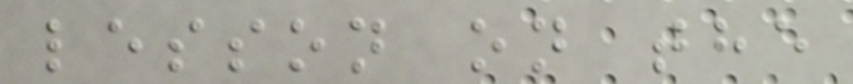lesson on the
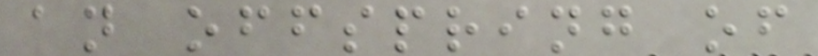an offspring of
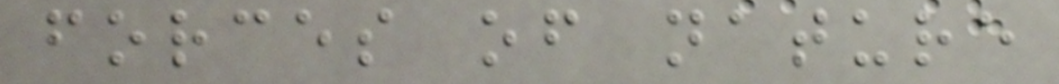forces of nature
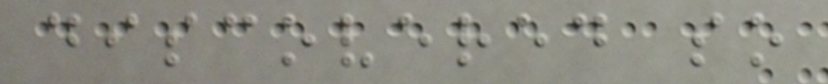discovered so
